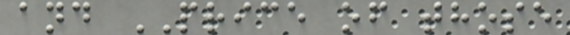and PRICE of those
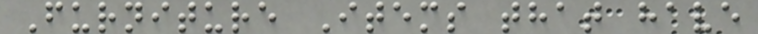Furniture Items that have
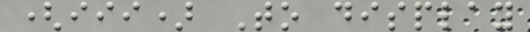(iii) To display
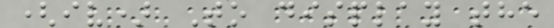(iv) To display the
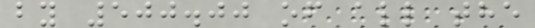by 500.00 of all the
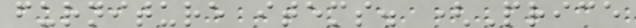furniture items. (Price
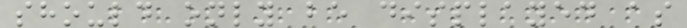should only be displayed as
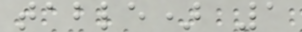table) 1
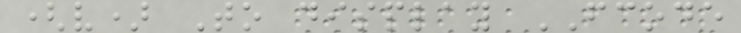(v) To display FCODE
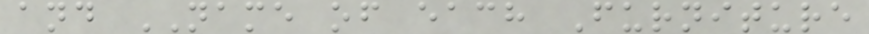and NAME of each Furniture
